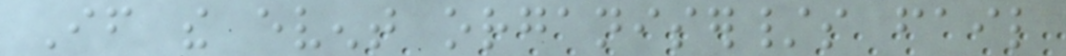If the event organiser/s fail
